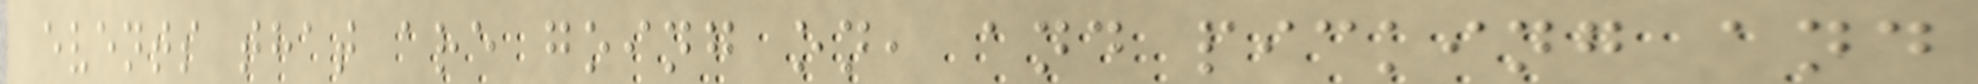events that are going on, and picking and
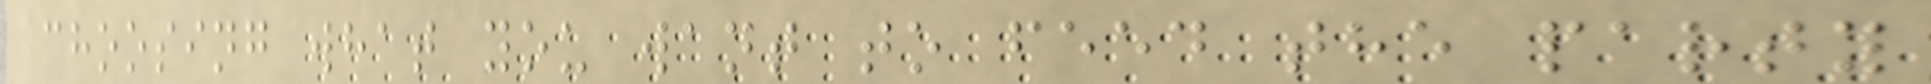choosing what you want to feed the party
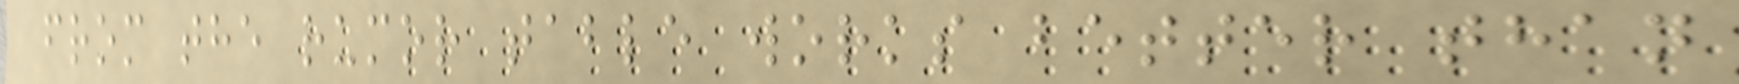from the rumor table works better than
